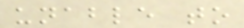unable to
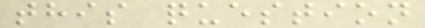this question
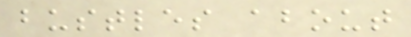bustles about
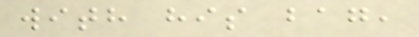with his bag,
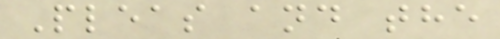Pleas and the
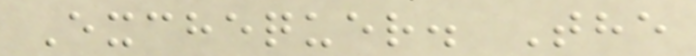Exchequer. The
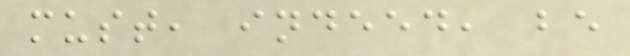must, indeed, be
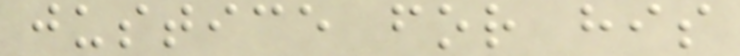justice for his
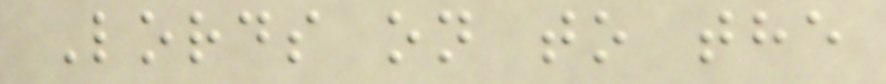Lords on to the
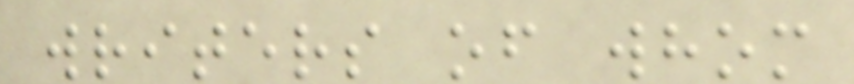writers of whom
